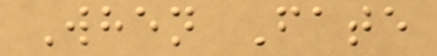When Fate
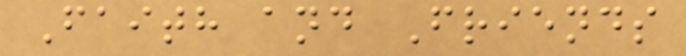Faith and Friends
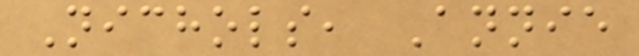Nichols, Annie
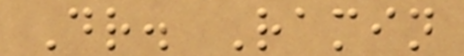Dr. Ramin
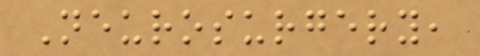Neurosurgery,
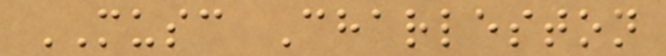MUSC Charleston
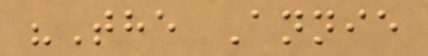"The Annie
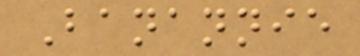Banannie
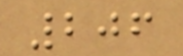206
